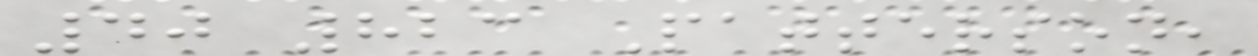40 823 Patterson,
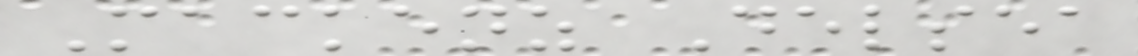Mackenz Delsea
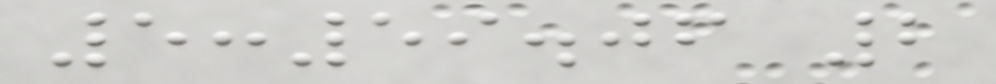5:59.06 2
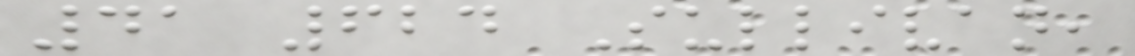41 624 Sullivan,
